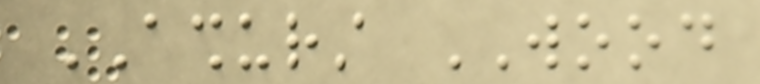ASHURST WOOD
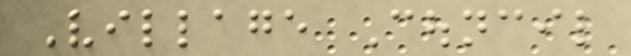Village Council
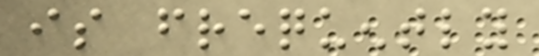is frequently
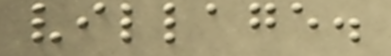village.
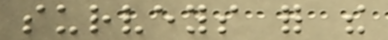surveys for the
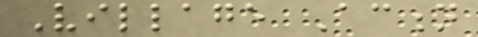Village Action
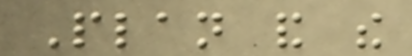Plan and the
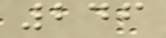246
